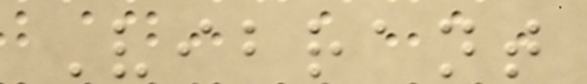Vibrant
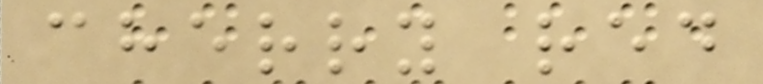cherry red
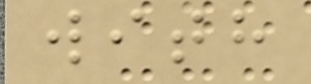with
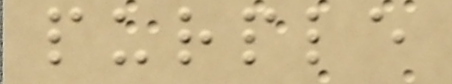purple
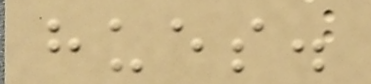hues.
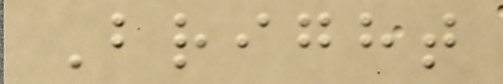Bright
